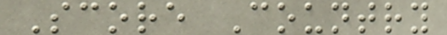Score Country
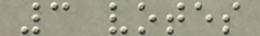3 votes
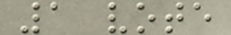1 vote
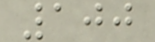100
